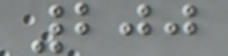200
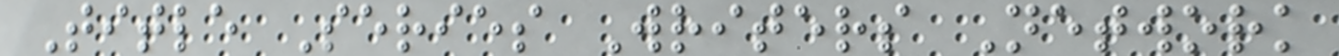Title Series Writers Network
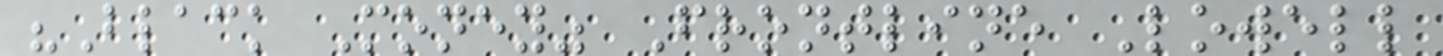"Black Money" Frontline Lowell
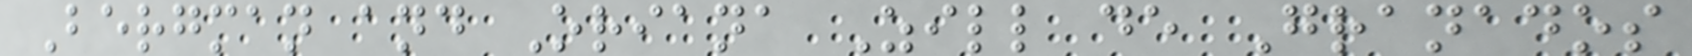Bergman and Oriana Zill de Granados
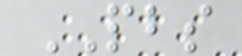PBS
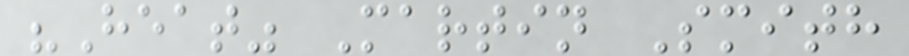"Heat" Martin Smith
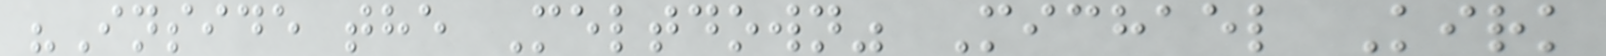"Inside the Meltdown" Michael Kirk
